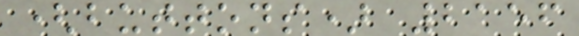(buttons) 2156
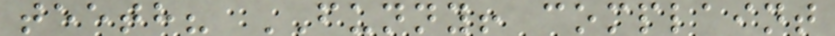teeth? FUNNY! complaint
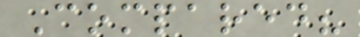Compared?
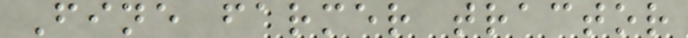Fine farmer tractor
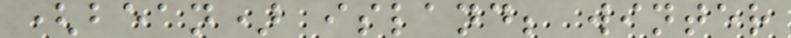(bean) island; winter
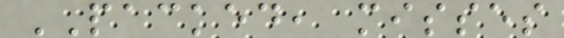PACKED, misses
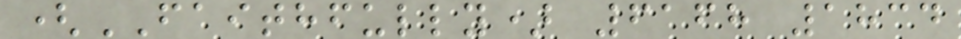(FAITHFULLY) 6168 1834
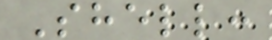Shell:
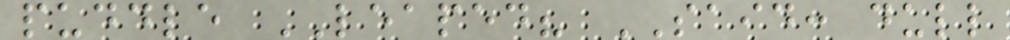puddle LEAPED? SAID: dull
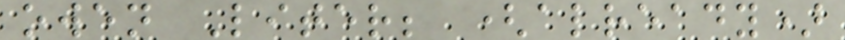owen Liter; (already)
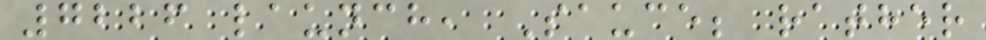7226 launch, Sauce; rather
